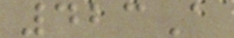423A
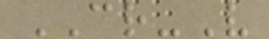CR-V
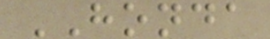HONDA
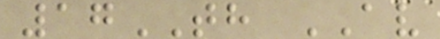17TH AV
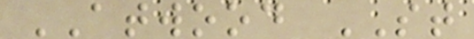ATWOOD ST
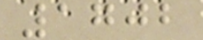1702
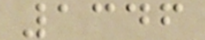1346
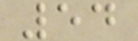54
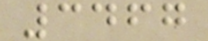3467
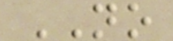NO
